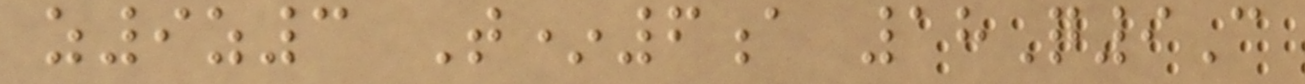z9z3 T*6a 18Q9C
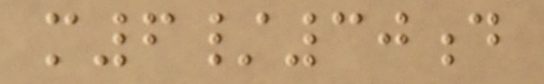m6/30d
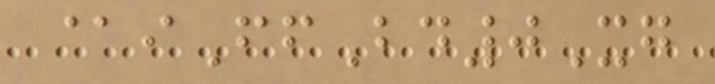@iFfBd0Xg
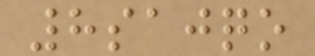8sajqo
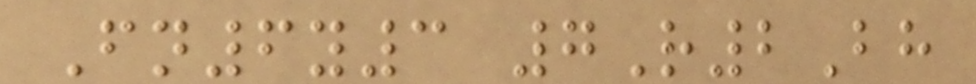Fn6y3 7R2Bh
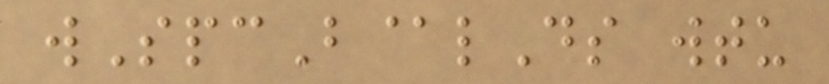wSpcB@lDs wtu
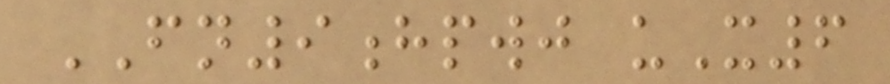FN9hpwj uX6
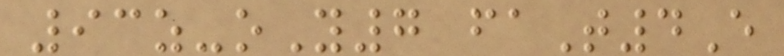93z-oY7 faT4E
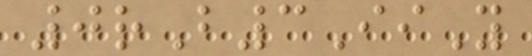0rB3IiY
